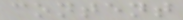content
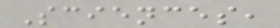Sciences,
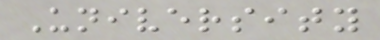University
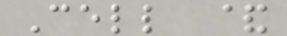Cell &
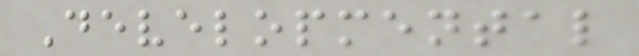Developmental
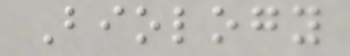Biology
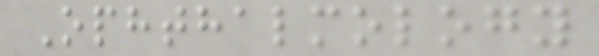Ophthalmology
